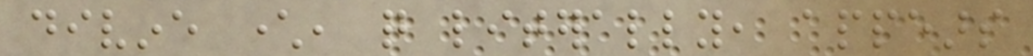divine character, quite literally, appears
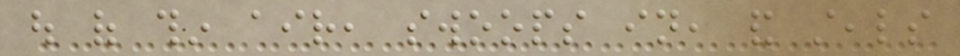out of thin air, swoops in, and steals
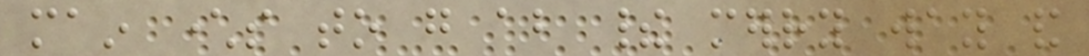main characters to go about their merry way and
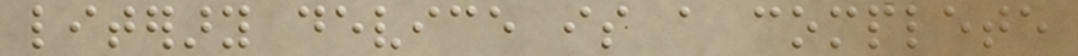literary device is a complete
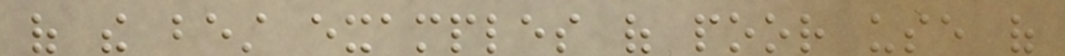of the best examples of poor use of
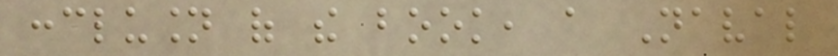conclusion of the book, a Naval
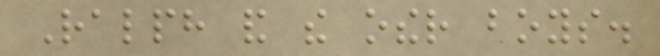Ralph and the other boys.
